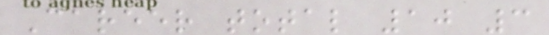Career total 10 3
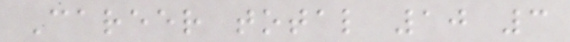Career total 10 3
